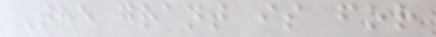The grant is for
